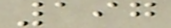197
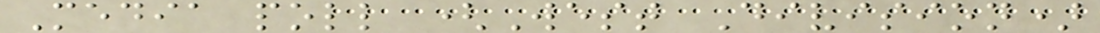Media poll (West Division)
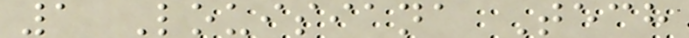1 Louisiana Tech
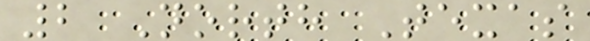2 North Texas
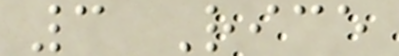3 Rice
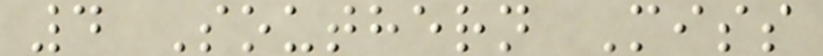4 Southern Miss
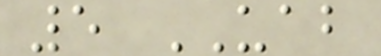5 UAB
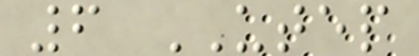6 UTEP
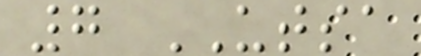7 UTSA
